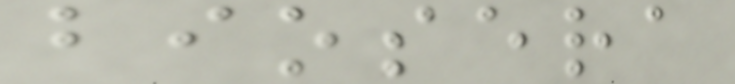biosera
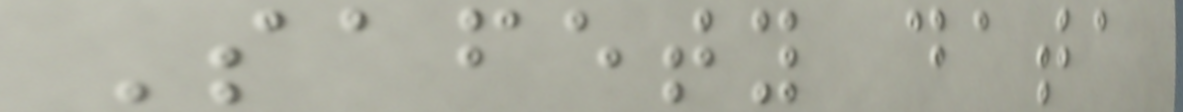Safety data
